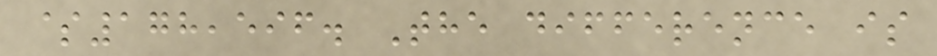$178,596. The difference is
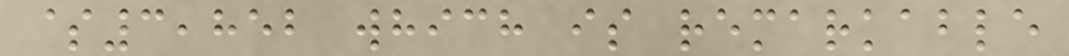$3,852 which is remarkable
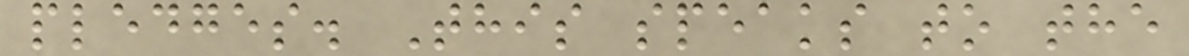pledges. This speaks to the
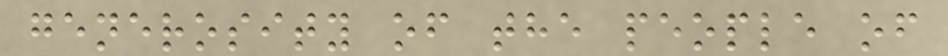generosity of the people of
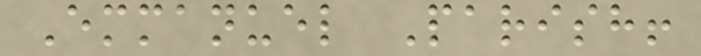Emmanuel Parish!
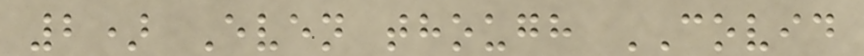2) Even though COVID
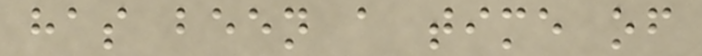has been a time of
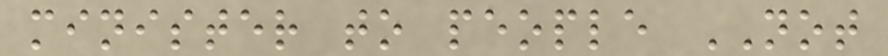minister to people NOT
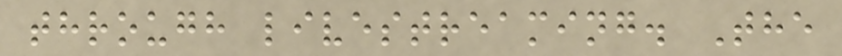through livestreaming. The
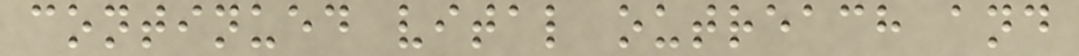continued vital outreach and
